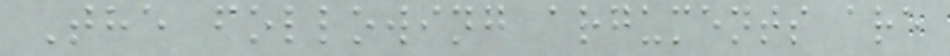The following arguments are
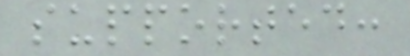supported:
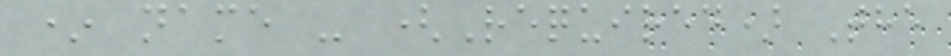* name - (Required) The
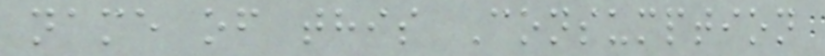name of this Consumption
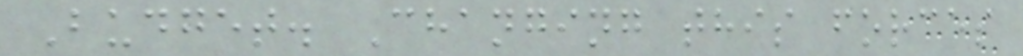Budget. Changing this forces
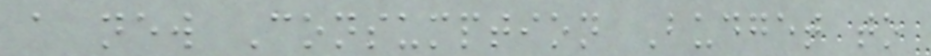a new Consumption Budget to
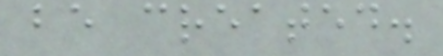be created.
